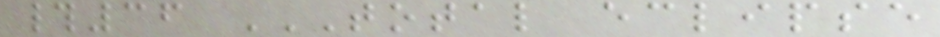#36 TOTAL ECLIPSE
